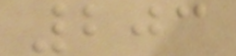203
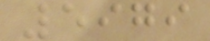5979
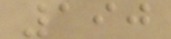190
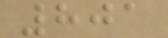801
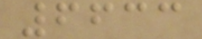6633
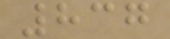837
